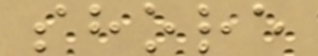shore
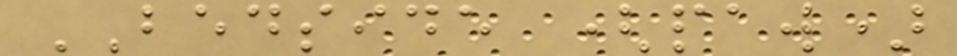BEDSIDE (paw)
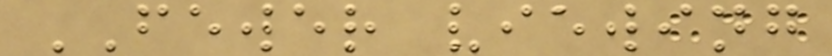FEWER viewing
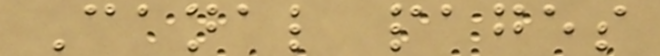Canal pages
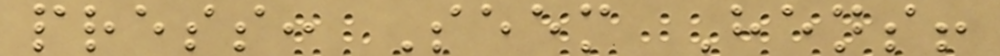press: Seem Hens!
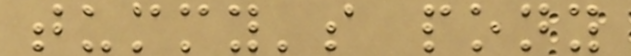tummy's pony
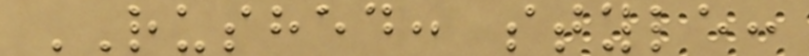RUSHED: style:
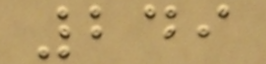249
